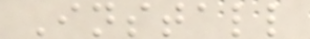Install
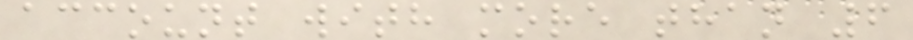account with more than 6
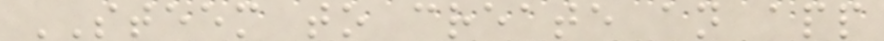STEEM to create an app
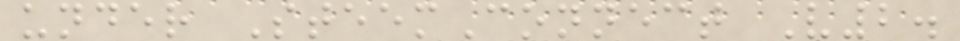under SteemConnect V2.
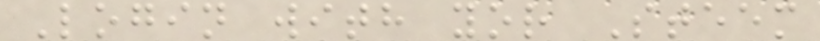Login with yor Steem
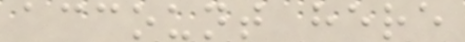account here
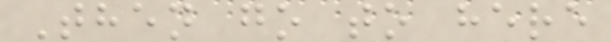Then go to here
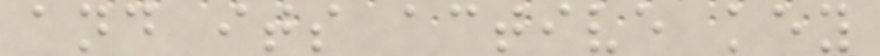and its active key
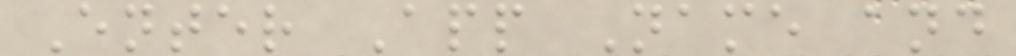Enter App Name and
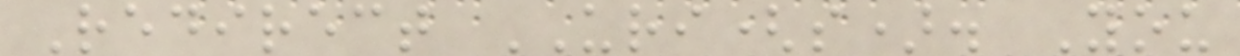Redirect URI(s). You
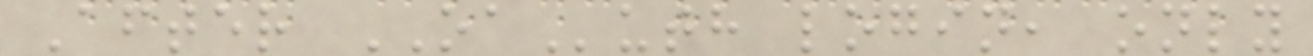After OAuth login, only
